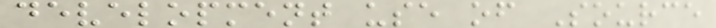development use of Source
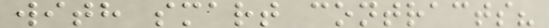with smart contracts?
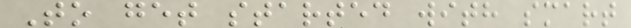To get started with smart
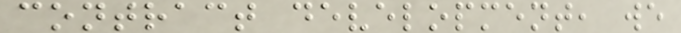contract development, we
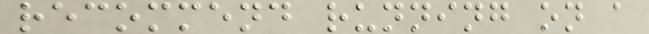recommend running on a
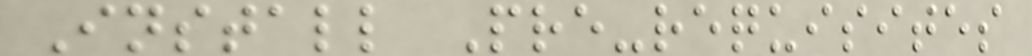Install Pre-requisites
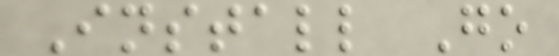Install Go
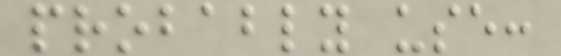probably use:
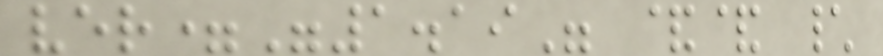ver="1.19" && \
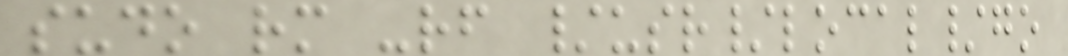sudo rm -rf /usr/local/go
